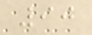90
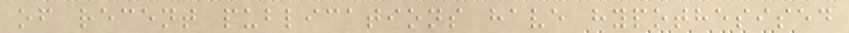of recent publications have hypothesised
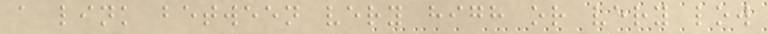a link between very high or very low
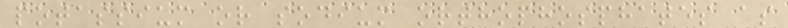potassium or sodium orthophosphates as
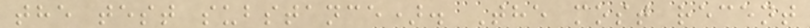the test substance). The most recent
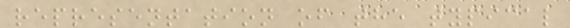representation of the typical
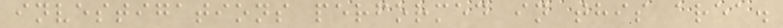investigations performed in this area.
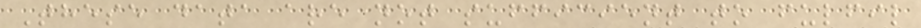These data are not sufficient to fulfil
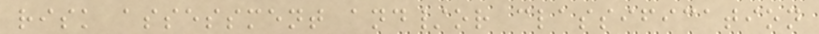risk assessment and/or classification
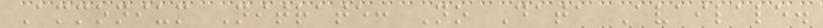Ammonium Nitrate: No Data Availale.
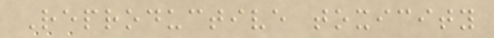Reproductive toxicity
